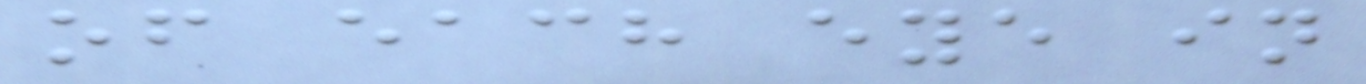of each eye in
